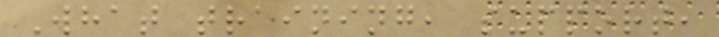What training, support,
